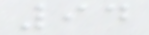94
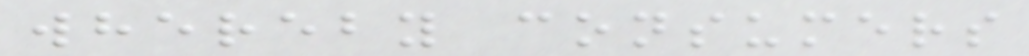whereby consumers
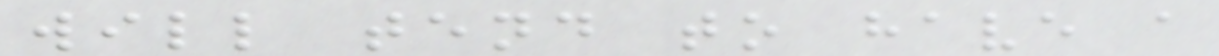will tend to have a
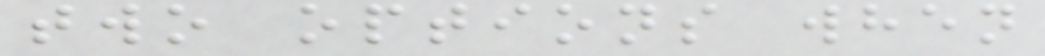two options when
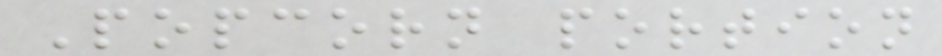Popcorn portion
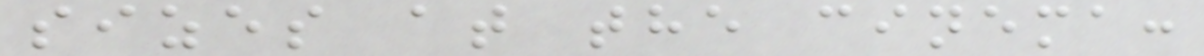sizes at the cinema:
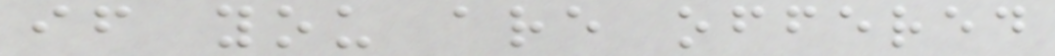if you are offered
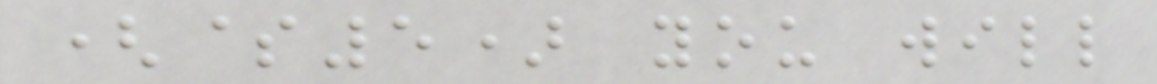($5) you will
